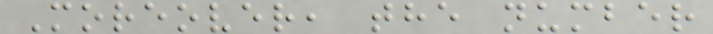Moreover, the number
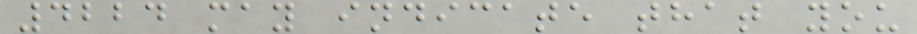4224 may indicate that you
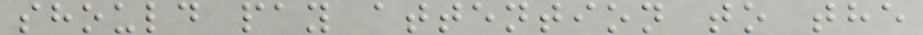should pay attention to the
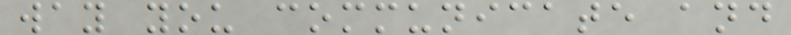way you communicate and
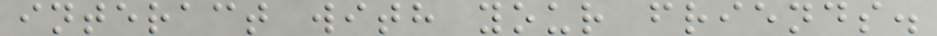interact with your friends.
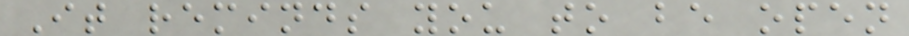It reminds you to be open
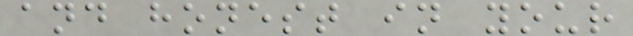and honest in your
